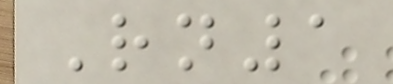Rn1
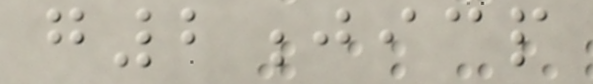g2jicp
